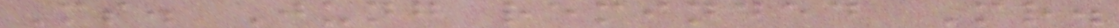Ms. Jung reminded Mr.
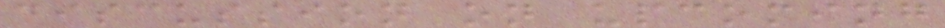discussion on upcoming
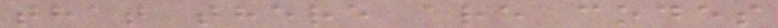that there are codes
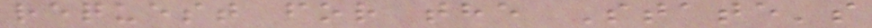request for the State's
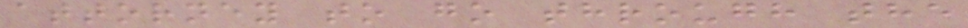attorney to go through the
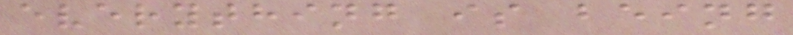everything is being
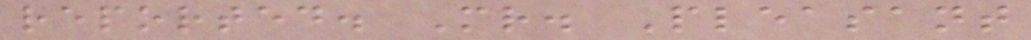reported. Mr. Pleasant
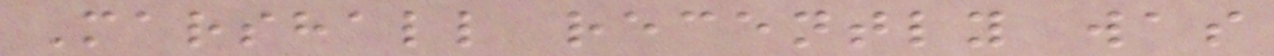Marshall recently was
